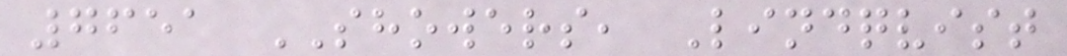7651 SHOWERS, Lindqvist
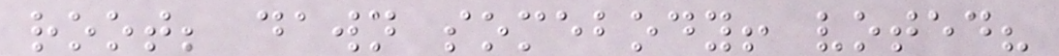root; dawn somebody! voted?
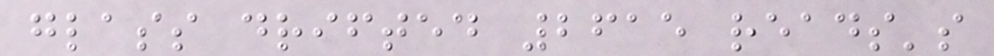glass drifted 2615 reads's
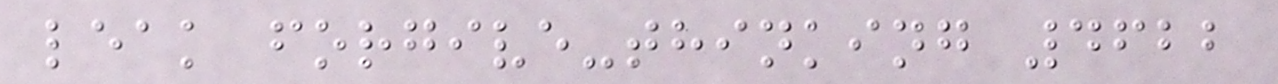leak forgive-thinking 4622
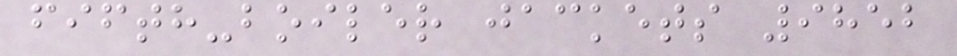fifth-boiler jackets 9852
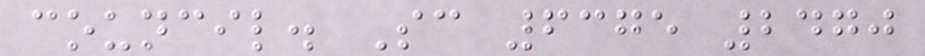council. Sc 6375 2470
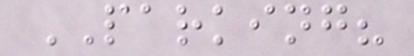PARKING?
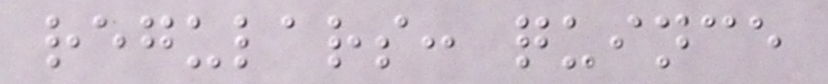regulars: quince
